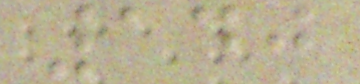140
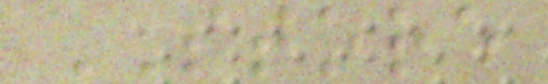STORE
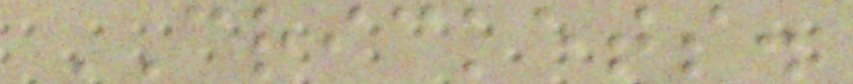CRICKETS.
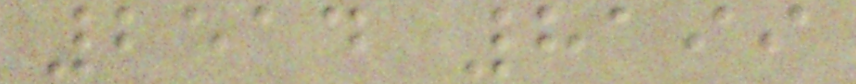2514 8199
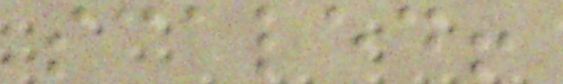scaled!
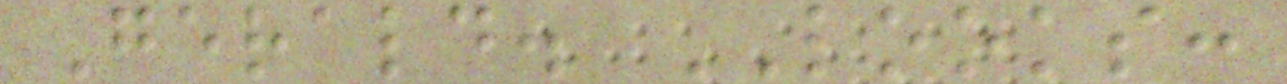Gerald. LOOKS:
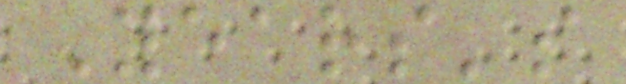Years's
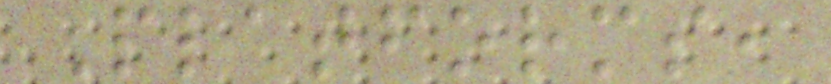Platforms,
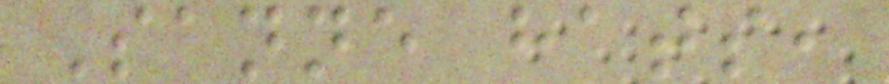Sanne hats,
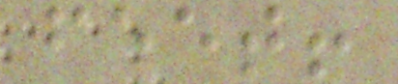feet!
